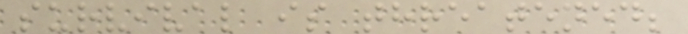survival is threatened;
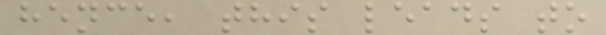hence, this leads to
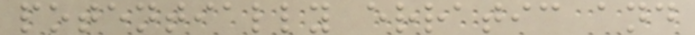potentially erratic and
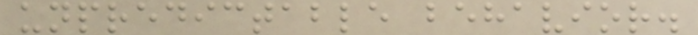unpredictable behavior.
